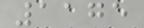1175
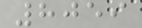8059
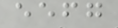eefg
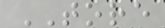TORE
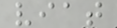viat
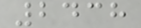2438
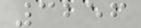3256
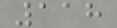118
